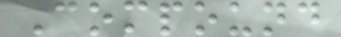Compound
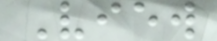View
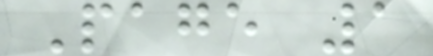Page 1
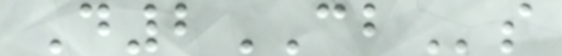D2CBs
